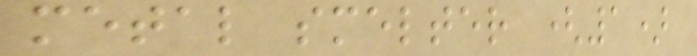metal smelter (1)
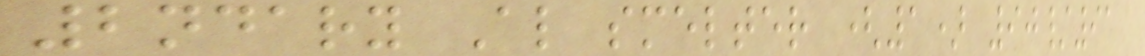2ndary Al smelter (1) 90/91
